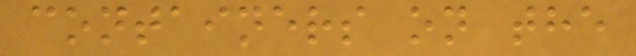containers on the
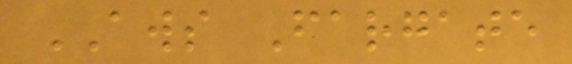AWS Fargate
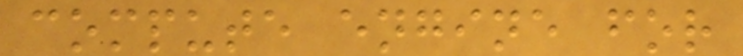compute engine for
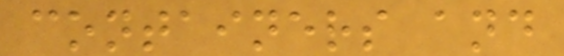containers and
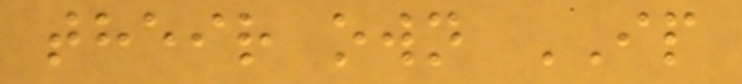their own IP
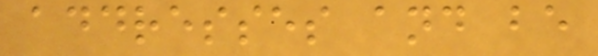addresses and be
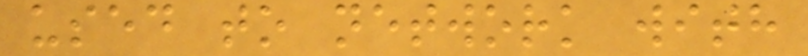used to network with
